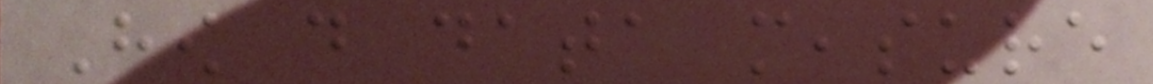How do data measure
